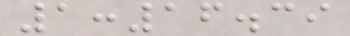1:16.39
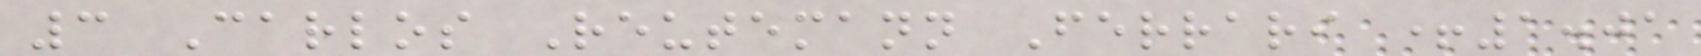3 Carlos Reutemann Ferrari +1.01
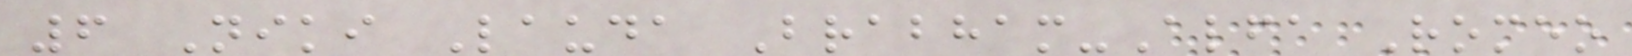6 Niki Lauda Brabham-Alfa Romeo
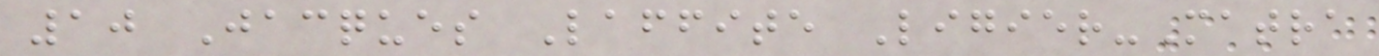10 Jacques Laffite Ligier-Matra
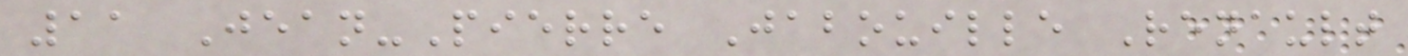11 Jean-Pierre Jabouille Renault
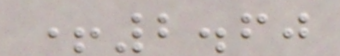+2.60
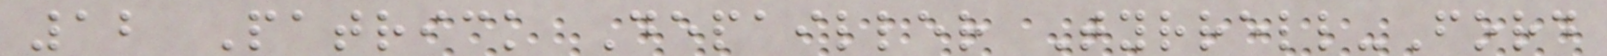12 Patrick Depailler Tyrrell-Ford
